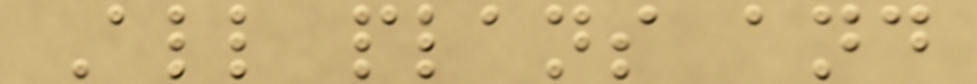All plans and
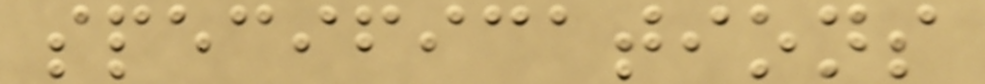specifications
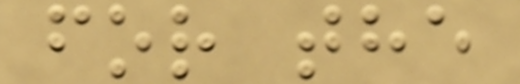for the
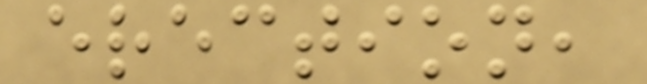erection,
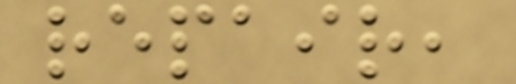repair,
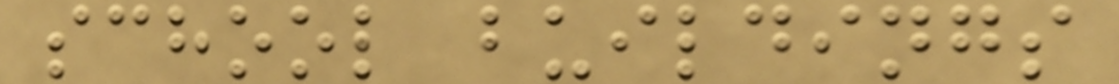school buildings
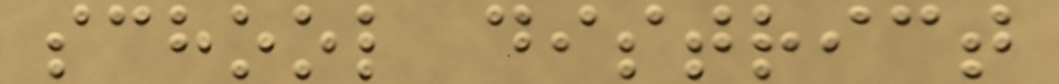school district
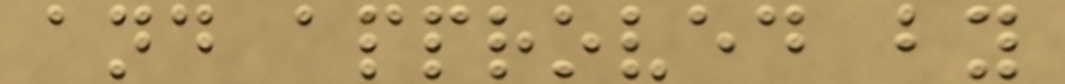and approved by
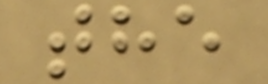the
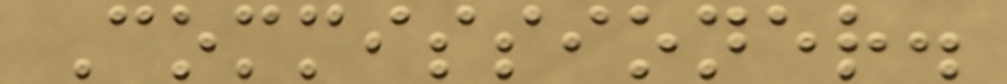Commissioner.
